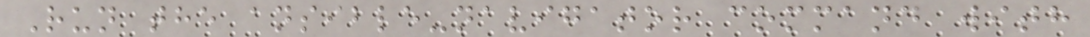Run the ansible-navigator command with
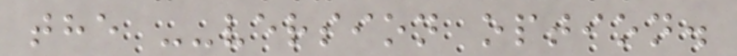the --version option.
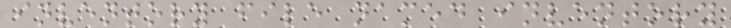inventory file named inventory
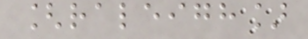[raleigh]
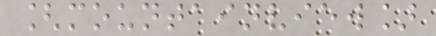[mountainview]
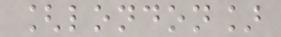[london]
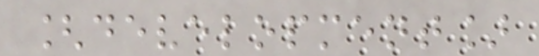[development]
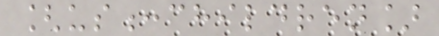[us:children]
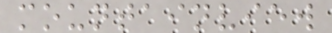mountainview
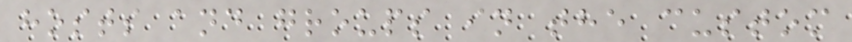hosts and groups in the custom
